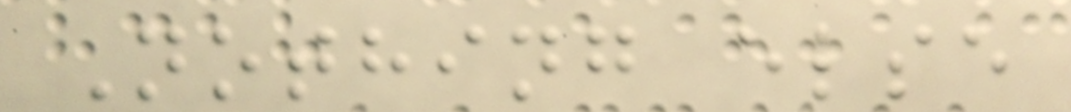Nothing else
